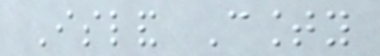Island County
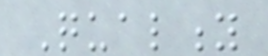Quality
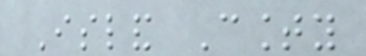Island County
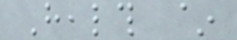Health ~
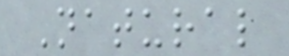Natural
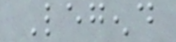Legend
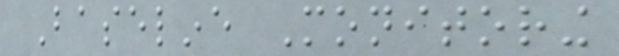Baseline Monitoring
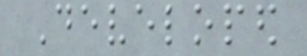Developed
